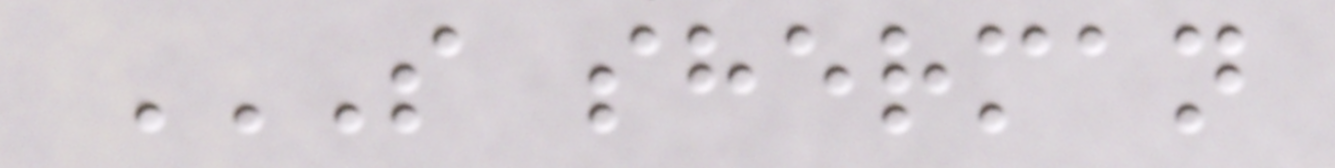S SHERMAN
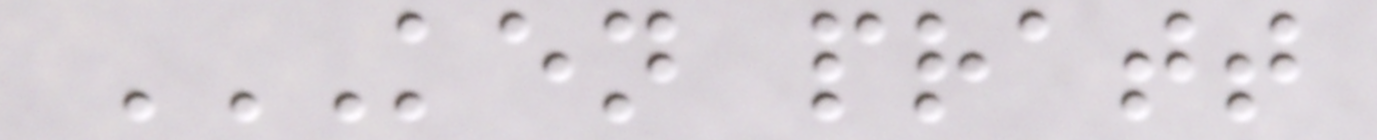KEN PRATT
